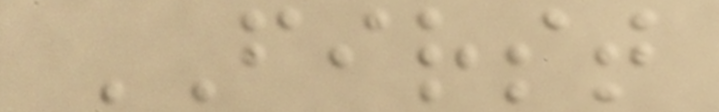FIRST
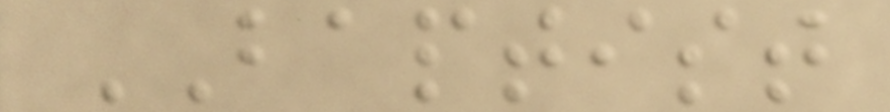BAPTIST
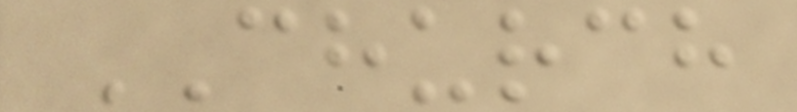CHURCH
